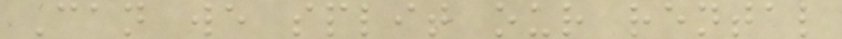Can we split our rental
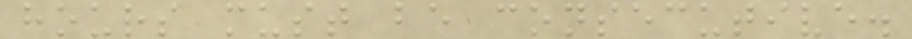hours must be consecutive.
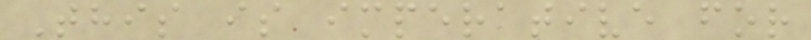This is imperative for
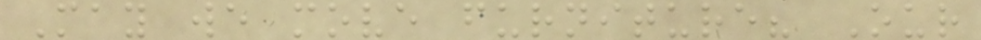May we move furniture? Our
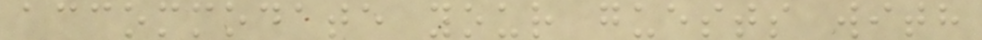accommodate your guests with
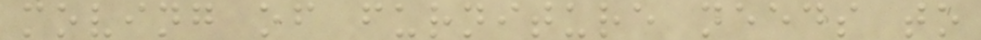moving of furniture needs to
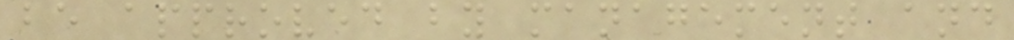be approved by management and
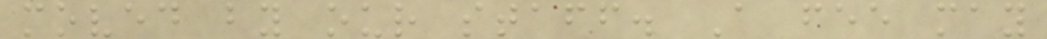moved by our staff. A fee may
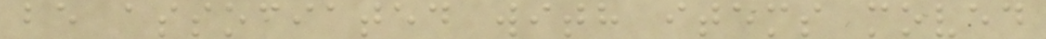be associated with items moved
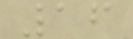16
